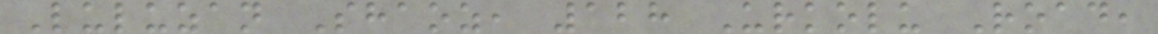Luluzan Shaoz, 128 Urkolu Road,
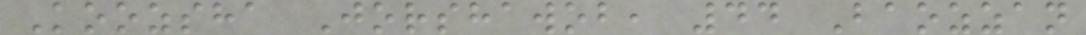Koozsha Jorshawob, 44 Baozzan
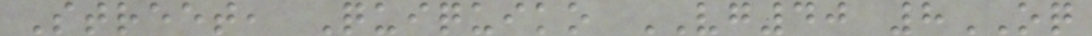Street, Quiquiko VG40 8OQ
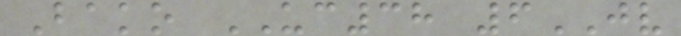Bako UC38 6JV
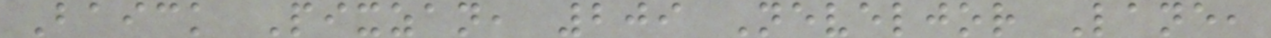Baick Pixzan, 209 Neveljor Lane,
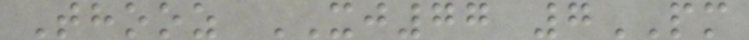Thooz XJ77 7PM
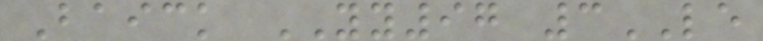Baick YY97 3LE
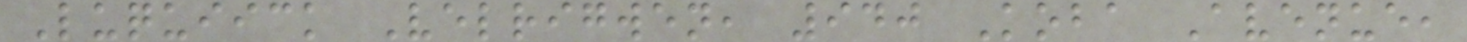Luquiick Velrigwen, 940 Koba Avenue,
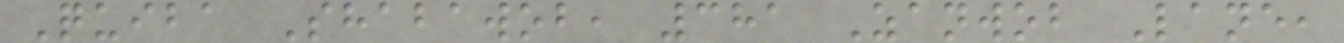Quiba Shabawob, 381 Zanwob Lane,
